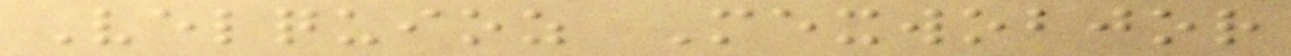Velquioz Mexwobjor
